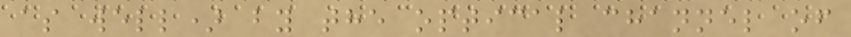as well) by the optical channel of
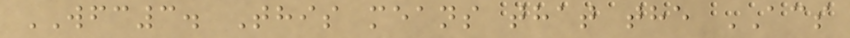WFC3. This means that the ACS
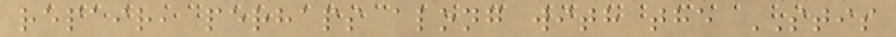repair, perhaps along with the STIS
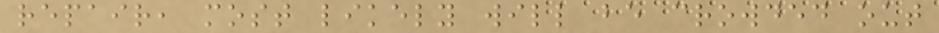repair, most likely will be crowded out
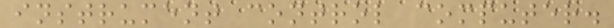instrument control computer.
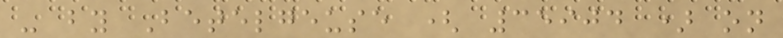- by Betelgeuse ( 35904 ) on
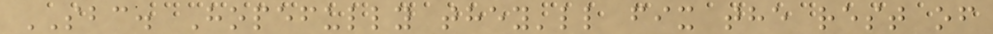SBC. Hopefully they'll fix the rest of
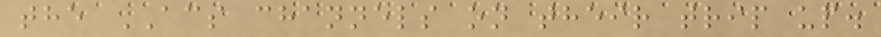the ACS channels on their trip up.
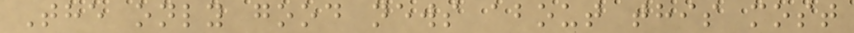The only good news about this most
